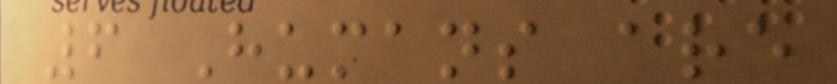6 Humans are
